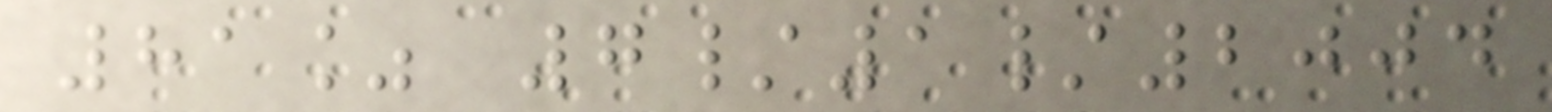81% 7/1/2004
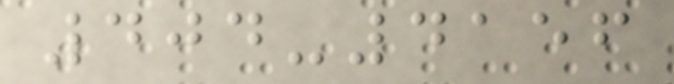404-4156
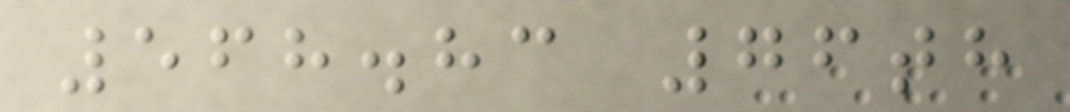568.83 76th
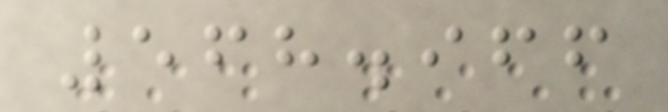568.966
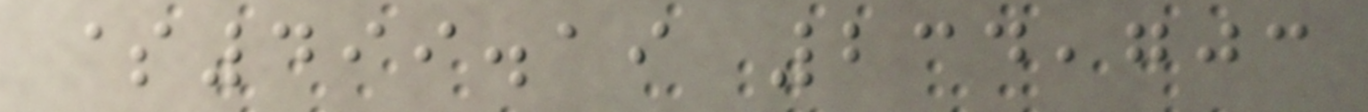$499.19 234,703
